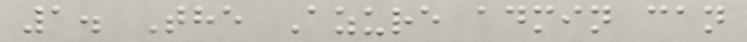1. The Azure admin can
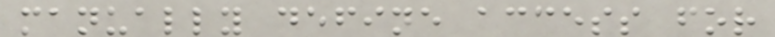manually define access for
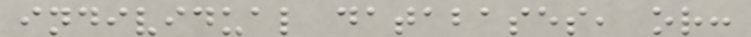individual databases, or:
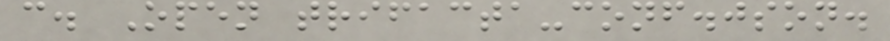c. Open trifacta-conf.json.
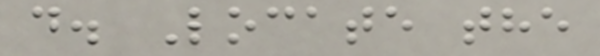d. Locate the
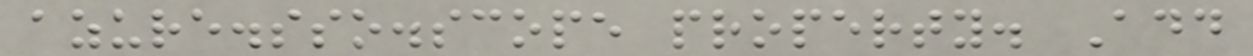azure.sso.scope property. Add
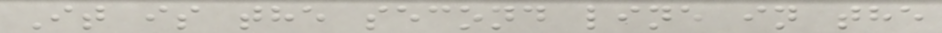It is the second line in the
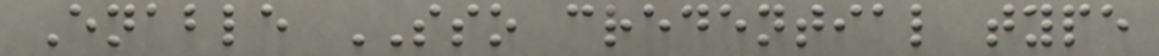Enable SSO credential type
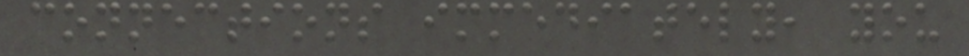connections immediately, you
